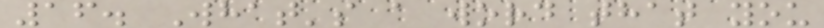16. What's a word that you
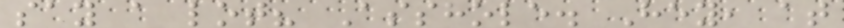say a lot? Asshole. Hey, at
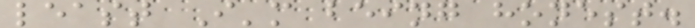least I'm being honest.
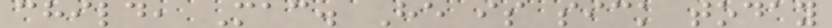child, Mac. He is sick today
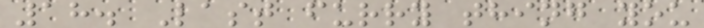18. Last furry thing you
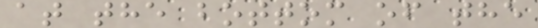at the bottom of the
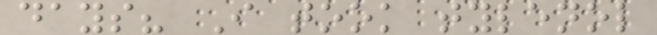days? I took tylenol
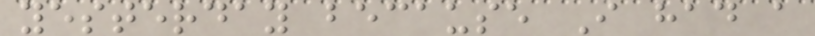yesterday because I had a
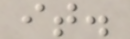it.
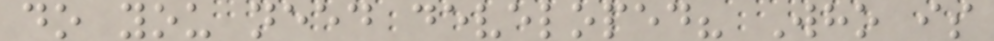do you need developed? Who is
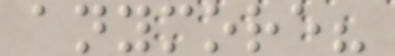anymore?
